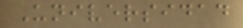Universidad
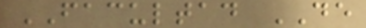FACULTAD DE
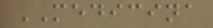MEDICINA
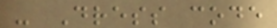- Dress code
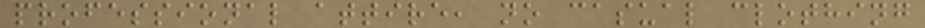professional attire, no casual clothing
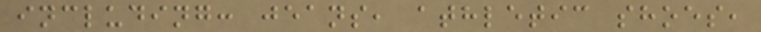including: jeans, athletic shoes,
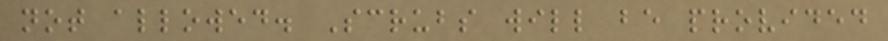not allowed. Scrubs will be provided
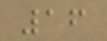16
